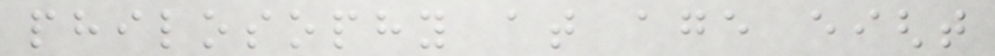philosophy at age eight
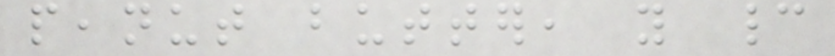peanut butter, you cannot
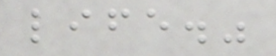life."
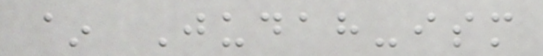~ Judah-ism
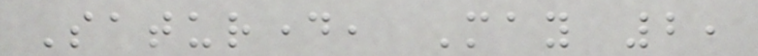Saturday, May 2,
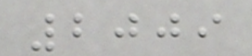2009
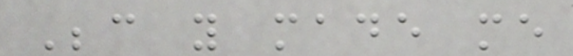Because you made me
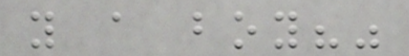you a boy?"
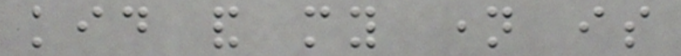kid and my name is
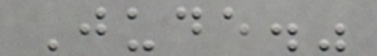Jude."
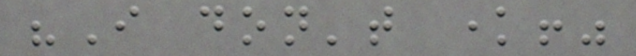"I don't know!"
